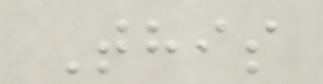This
